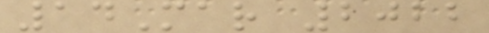14Mar 2022
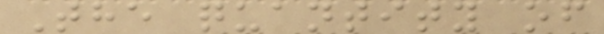The quantity of
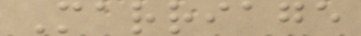Marriage
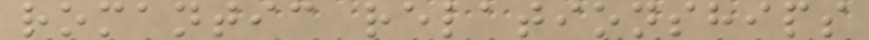romantic relationships
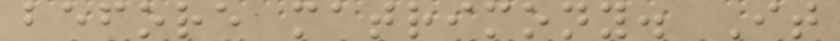before matrimony. It
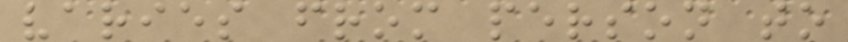varies from person to
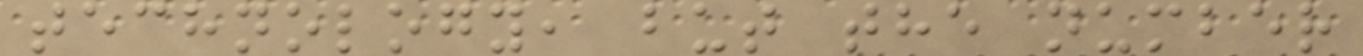technology, but the number
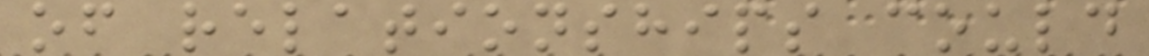of relationships could
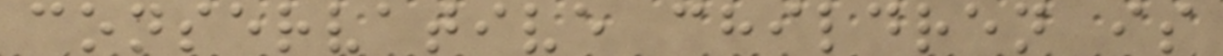conservative children is
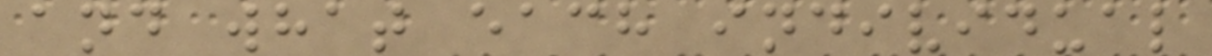and what each individual
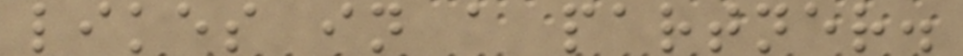likes in a partner.
